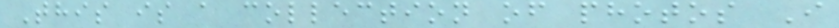This is a collection of photos I
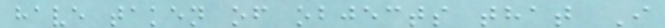have taken of objects that I
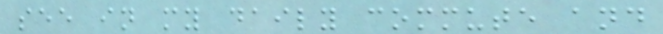see in my daily commute and
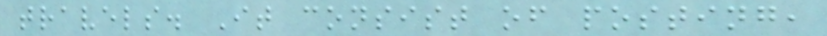travels. It consist of posting,
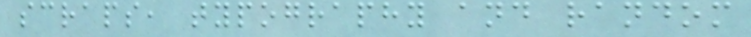scraps, typography and random
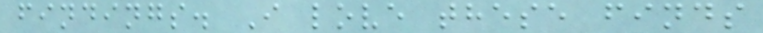findings. I love these finds
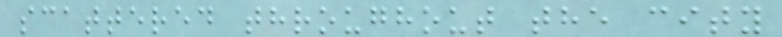scattered throughout the city
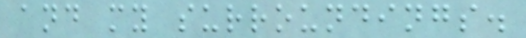and my surroundings.
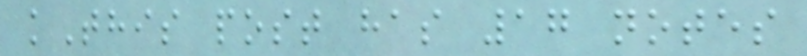kThis post has 17 notes
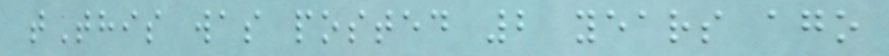tThis was posted 2 years ago
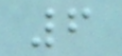6
